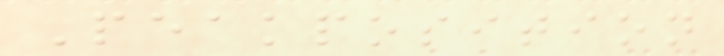Peakposition
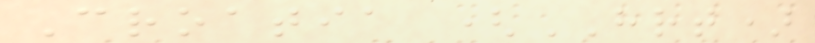Croatia (HRT)
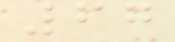67
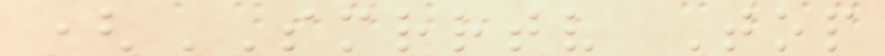(SMRRTV Top
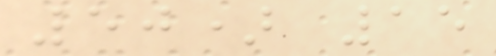50) 15
